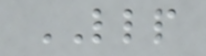LLP
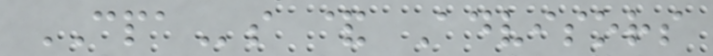CPAs & Advisors
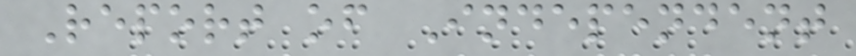Report of Independent
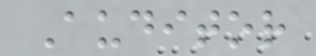Auditor
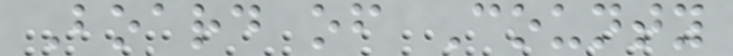Board of County
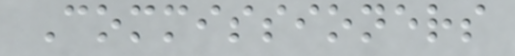Commissioners
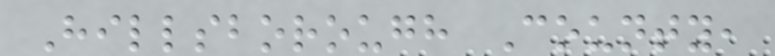Hillsborough County,
